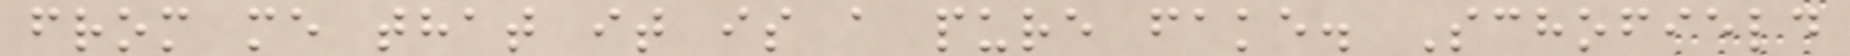from me that it is a pure fake. Schofield
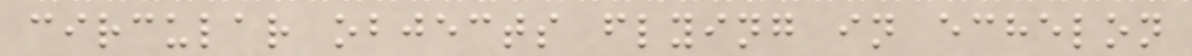circular objects flying in echelon
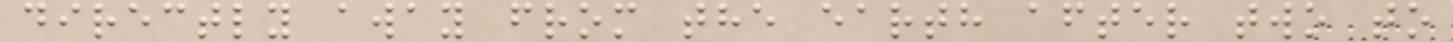directly away from the earth after two to
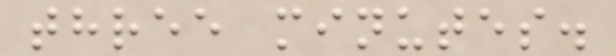three minutes.
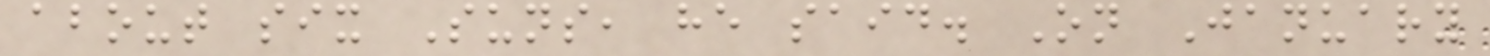about six Suns, he said. On January
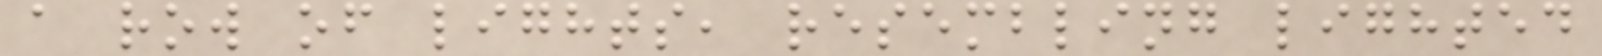a row of lights, resembling lighted
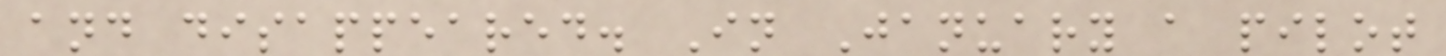and disappeared. In January a pilot
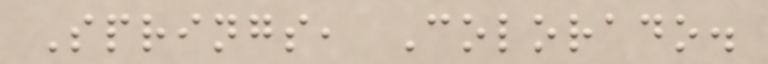Springs, Colorado.
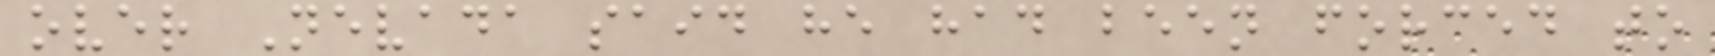over Nevada said he had been forced to
